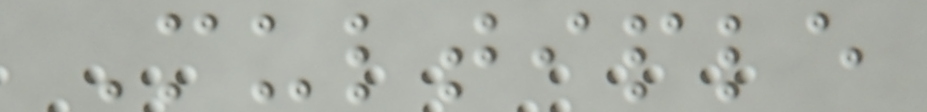Multiple
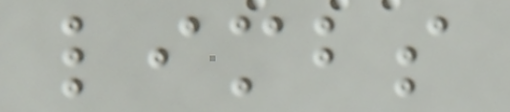limbs
